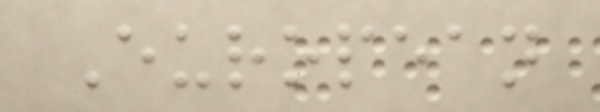European
